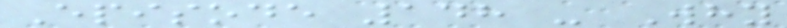Episode 148 - Why
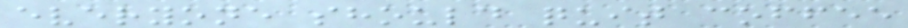everyone should quit coffee
